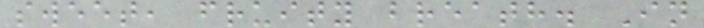sweet, fruity breath. In
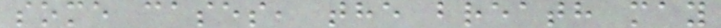some cases, the breath may
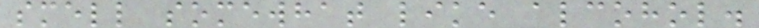smell somewhat like alcohol.
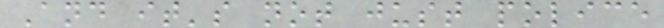And it's not just police
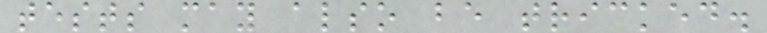tests may also be tricked.
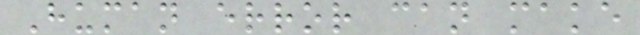Human error can make
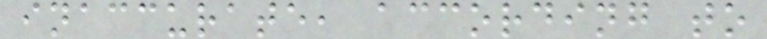inaccurate, according to
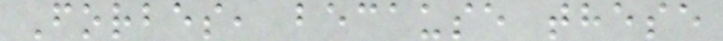Forbes, because these
